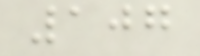107
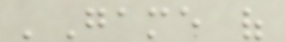'Game of
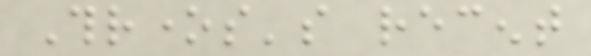Thrones's recent
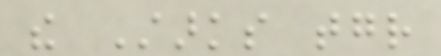the Starks together
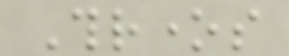Thrones
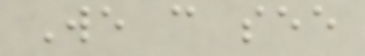We can see
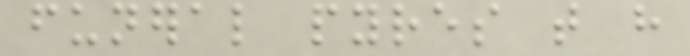funeral pyres that have
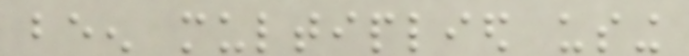been multiplied using
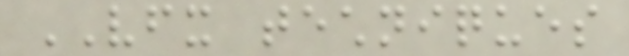VFX techniques
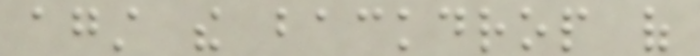against the backdrop of
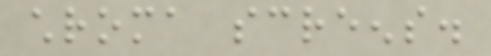chroma screens.
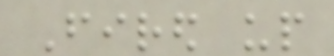Fired up
